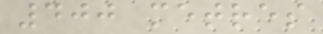400 metres
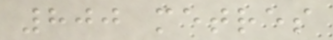800 metres
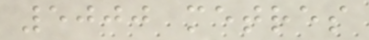5000 metres
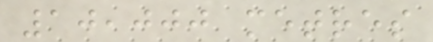10,000 metres
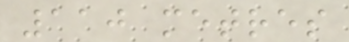110 metres
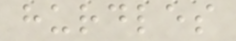hurdles
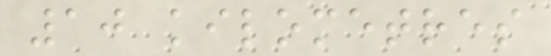10 kilometres
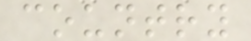country
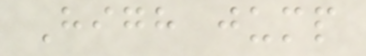High jump
